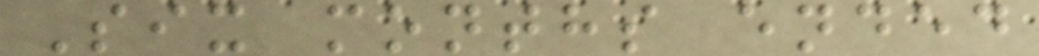Six months ended
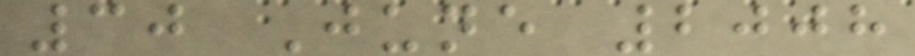30 June 2008
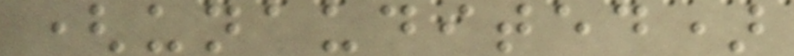(unaudited)
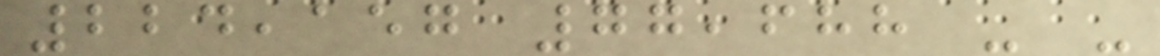224,157 77,688 - -
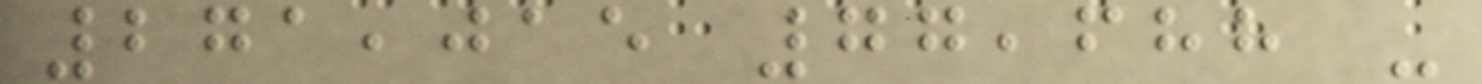271,015 77,688 -
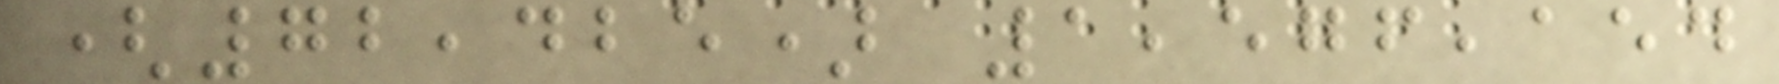(72,425) 1,576,154
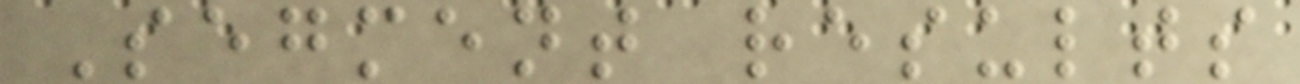Segment results
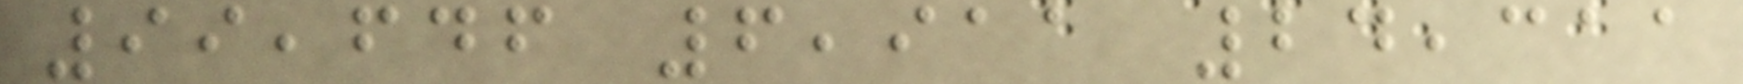99,646 6,911 24,311
